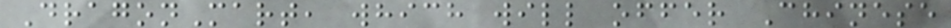DragonMart, which will offer Chinese
